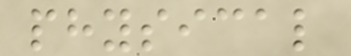physical
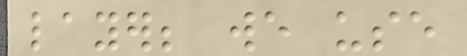layer; we use
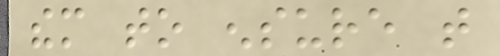them to ensure that
